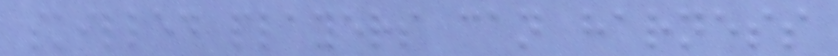skilled players can harness
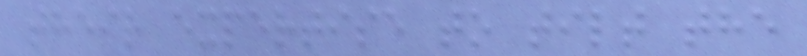their expertise to tilt the
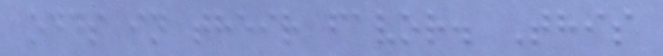odds in their favor. This
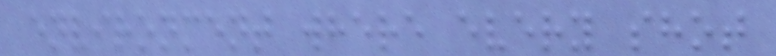environment where every shot
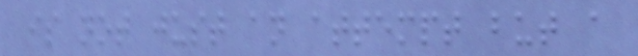is not just an attempt but a
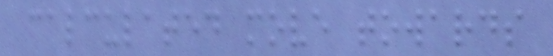calculated move towards
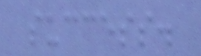success.
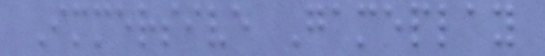Immersive Gameplay
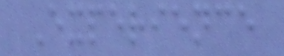Experience
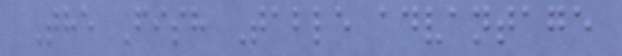The Fish Table advantage
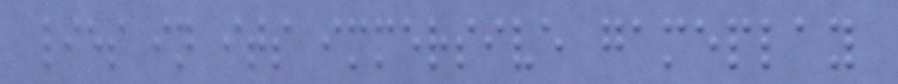lies in its immersive gameplay
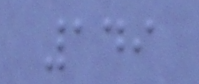149
